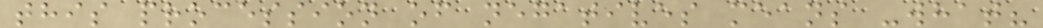this procession of negatives means -what?
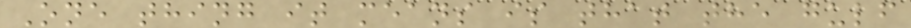One thing it means is that the gulf
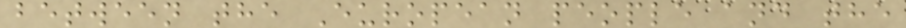between the European people and the
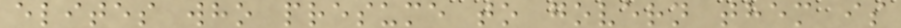elites who presume to govern them is
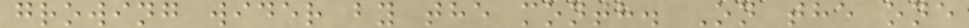growing wider by the month. On the one
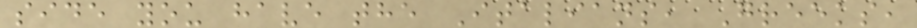side you have the Italians, Greeks,
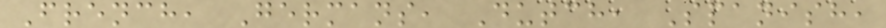French, Germans, Dutch, Spanish,
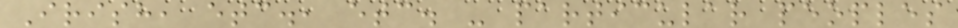Irish, etc., etc. - particular peoples
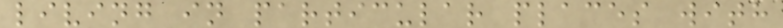living in particular places with
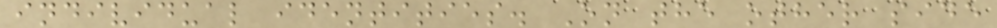individual identities. On the other side
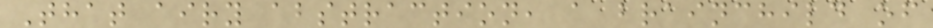That airy abstraction, a brainchild of
